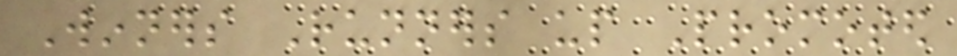Winners Runners up Promoted
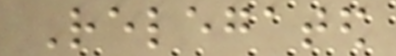Relegated
